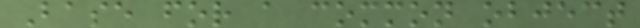Base for a common object
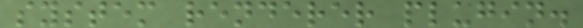system renderer plugin.
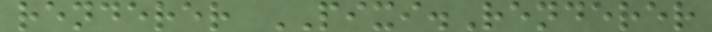renderer PIXI.Renderer
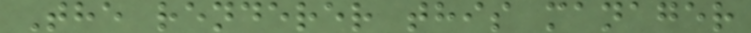The renderer this manager
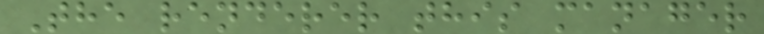The renderer this manager
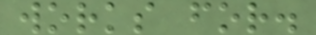works for.
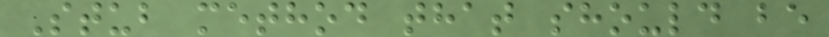Stub method that should be
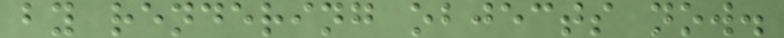by rendering objects now.
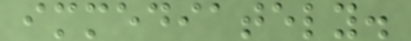immediately.
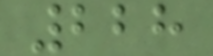228
